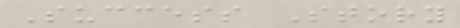Success Story
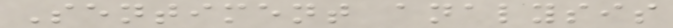Sentiment analysis
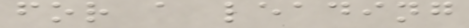for a leading
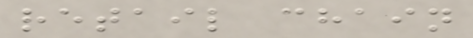retail chain
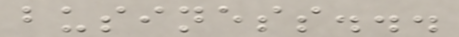business...
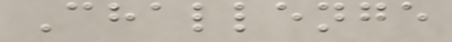Challenge
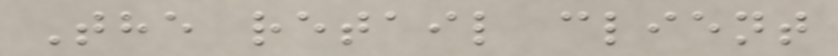The retail client
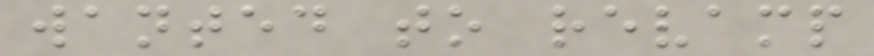wanted to revamp
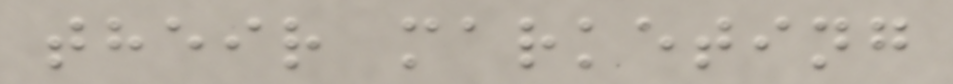their marketing
